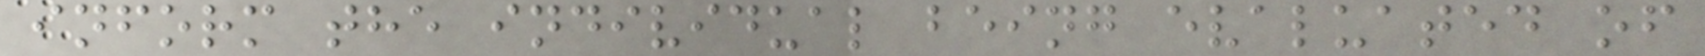inform the individual being evaluated of
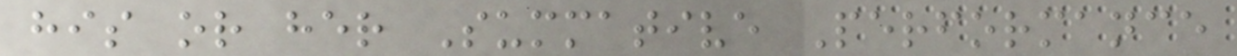his or her Summative Performance
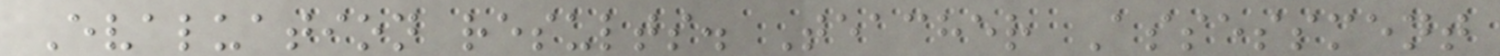Evaluation results. Teacher Assessment
